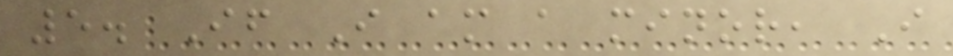5. If I am a minor, I
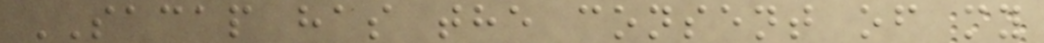SACAP has the consent of my
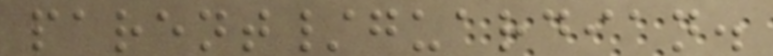parent/guardian.
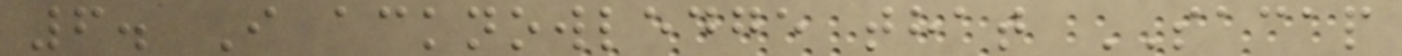6. I acknowledge that SACAP
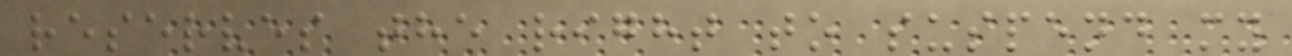reserves the right to suspend my
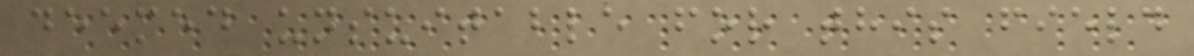deemed unsuitable for this field
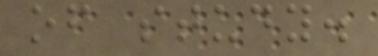of study.
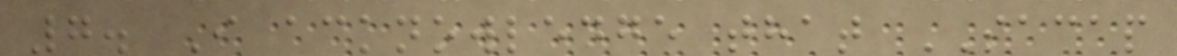7. I acknowledge that SACAP
